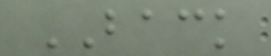BACK
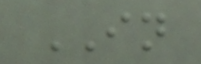IN
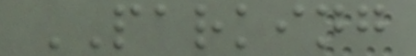PARKING
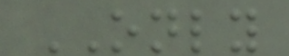ONLY
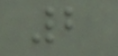2
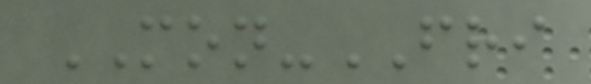MON-FRI
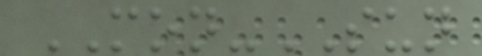MON-SUN
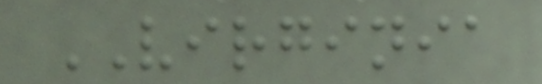VIRGINIA
